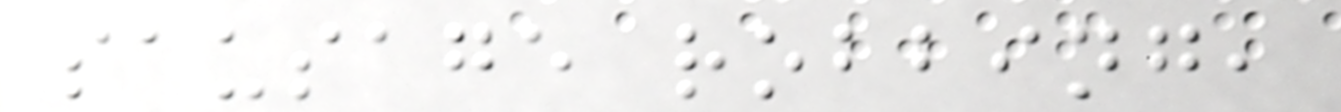sausage robbing,
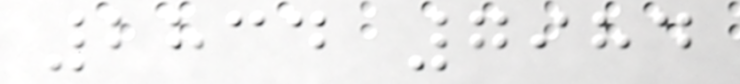2834 7984
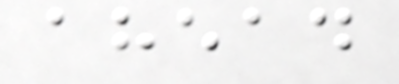ahead
